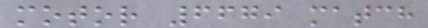motor 6679 match
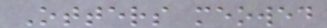Otters meowed
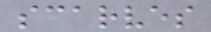scarves
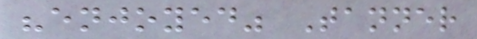"enjoyed" Tanner
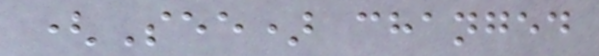(See) changed
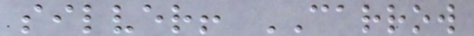silver! CARROW
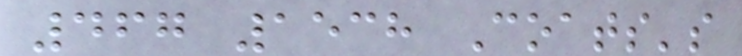467 1538 Coats's
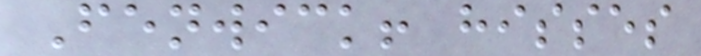Fenwick! hisses
